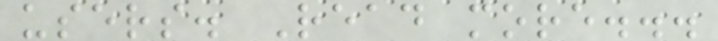users. Read more...
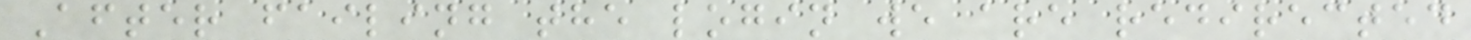After failing the login we are redirected
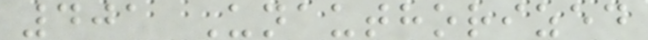401 Unauthorized
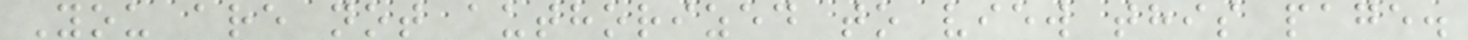You are not authorized to view this page.
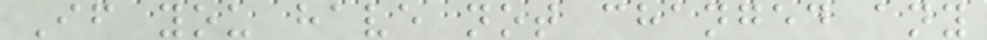If you have not changed any
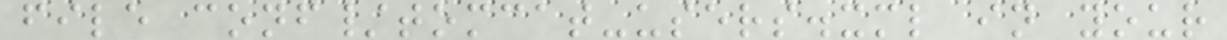file conf/tomcat-users.xml in your
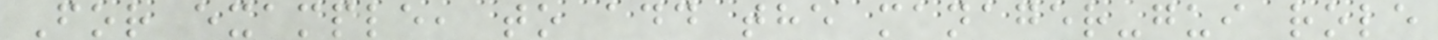For example, to add the manager-gui role
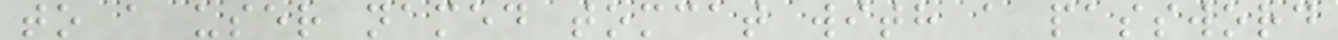to a user named tomcat with a password
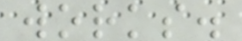works.
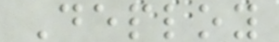Deploy
